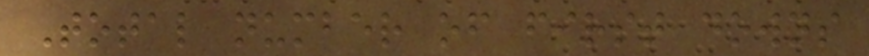Total number of first downs
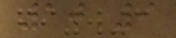10 9
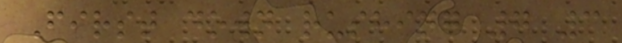First down rushing 7 3
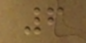6
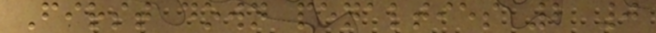First down penalties 2 0
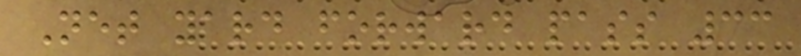Net yard forward pass 33
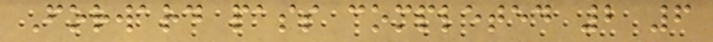Forward pass completed 2 6
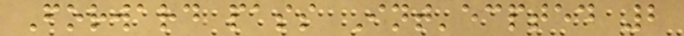Forward pass Int'ecpted 2
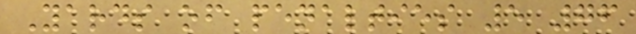Yards of penalties 5 76
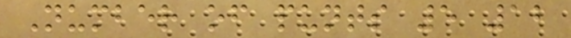Number of punts 5 12
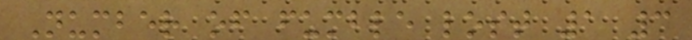Number of fumble lost 1 3
